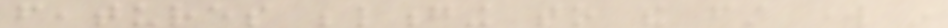features belonging to the first work in
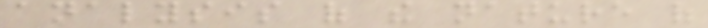analysis of the nature of
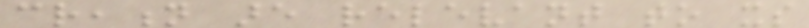creation are relevant to its
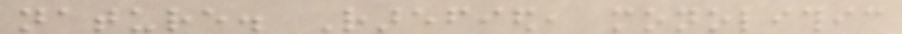nature. Rarefied, monolithic
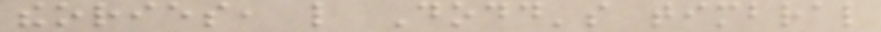theories, like Dodd's timbral
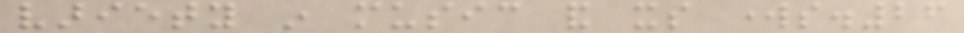variety in music and its works.26
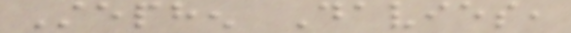Stephen Davies,
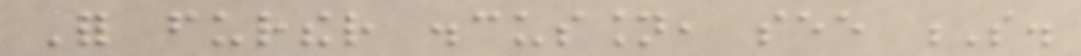For further discussion, see S.
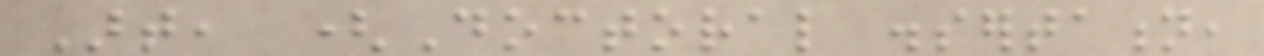Art, (Doctoral dissertation,
